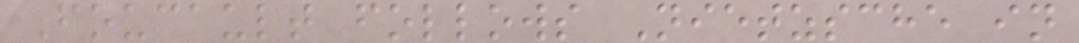Foucault follows Nietzsche in
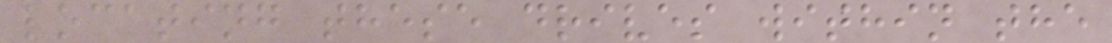locating these drives within the
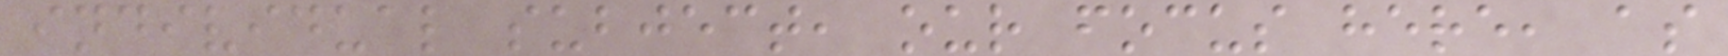individual subject, our focus here, as
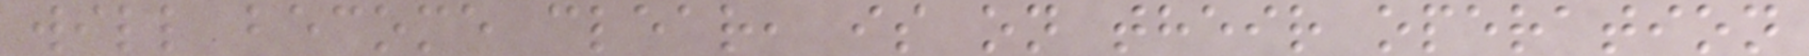will become clear, is on their operation
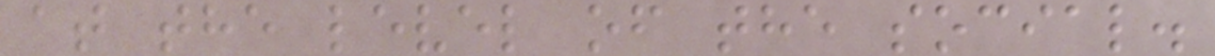at the level of the social.
